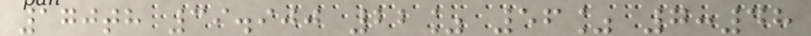170th 39.900 22% 56% 7:48
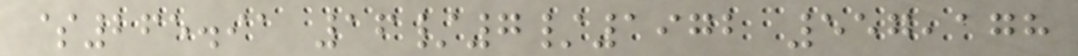$265.91 16/7/1972 557,178
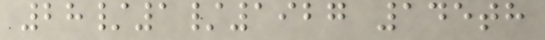28/1/1927 145th
